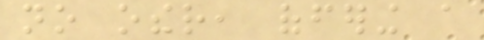no other, offering a
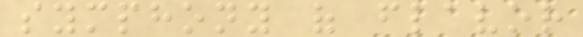symphony of flavor
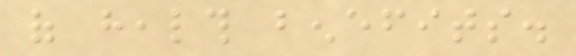of health benefits.
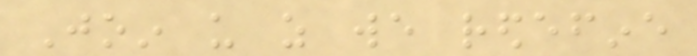Join us as we redefine
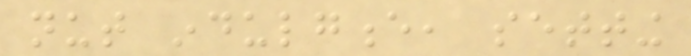nut indulgence, setting
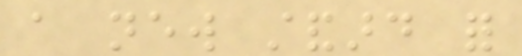a new standard for
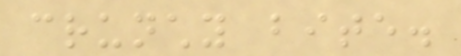crunchy bite.
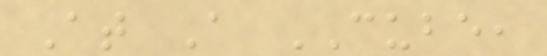At A CUBE,
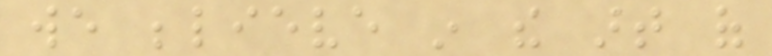we believe in the art of
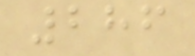286
